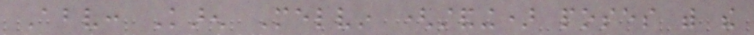Above: Karen Melvin (standing) poses with the
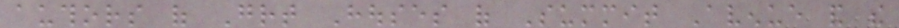authors of Great Houses of Summit Avenue and the
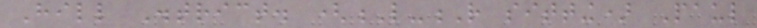Hill District. (L-R sitting) Paul
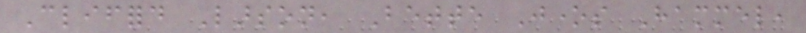Clifford Larson, Bette Jones Hammel,
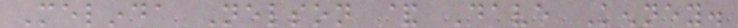Melinda Nelson & Dave Kenney.
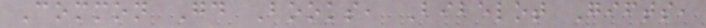Common Good Books, Bibelot Gifts,
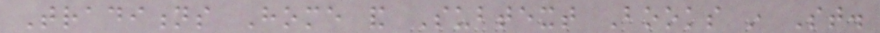Traditions Home and Subtext Books in St.
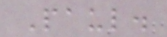Paul.
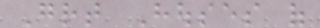Great Houses of
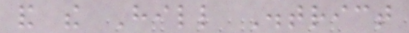and the Hill District
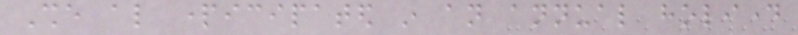She also participated in an annual holiday
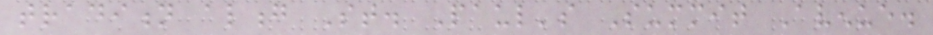tradition along St. Paul's Summit Avenue.
